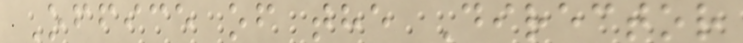Office of the Director
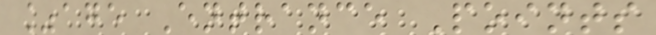%age Entrance Points
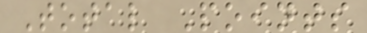Total Points
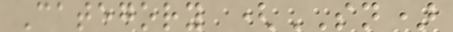Category (SN)
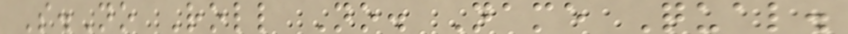S.No Roll No. Name Qual.
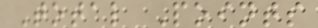Total Points
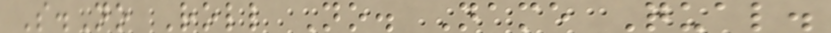S.No Roll No. Name Qual.
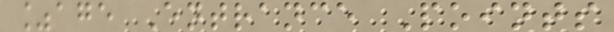%age Entrance Points
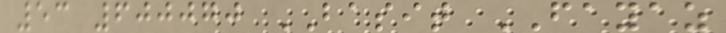53 600070 BASIT FAYAZ
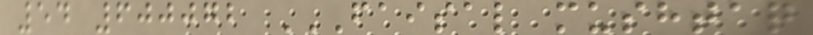54 600072 FAISAL MUSHTAQ
